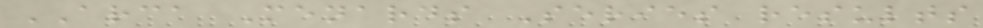ARCA Menards Series results
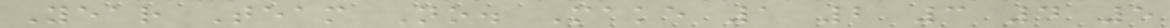Year Team No. Make 1 2 3 4 5
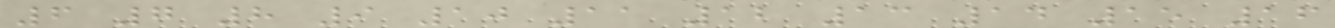6 7 8 9 10 11 12 13 14 15 16
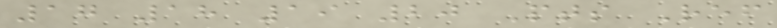17 18 19 20 Pts Ref
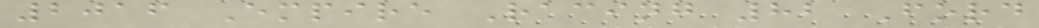2016 Empire Racing 82 Ford
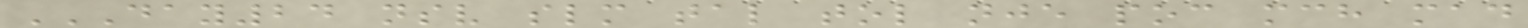DAY24 NSV SLM TAL TOL NJE POC MCH MAD
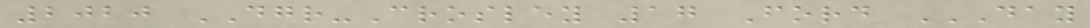2020 DGR-Crosley 17 Ford DAY
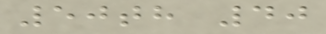50th 40
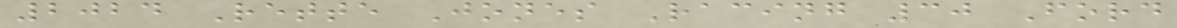2024 Rette Jones Racing 30 Ford
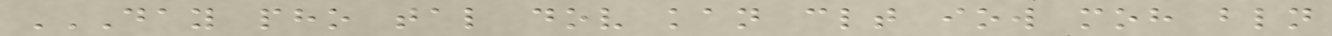DAY PHO TAL DOV KAN CLT IOW MOH BLN
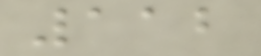112
